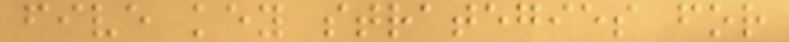five key strategies for
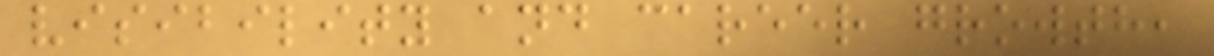visibility and career growth,
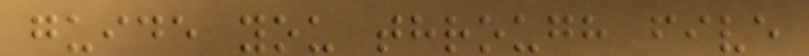guide you through five
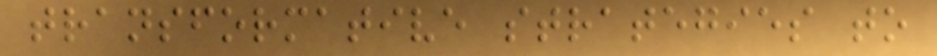transformative strategies to
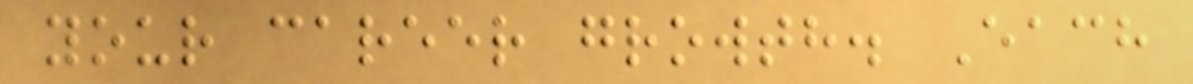your career growth. Each
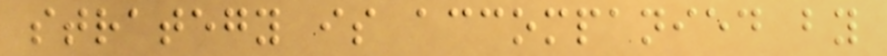strategy is accompanied by
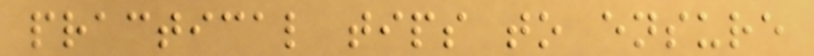practical tips to ensure
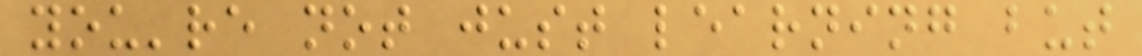you're not just learning but
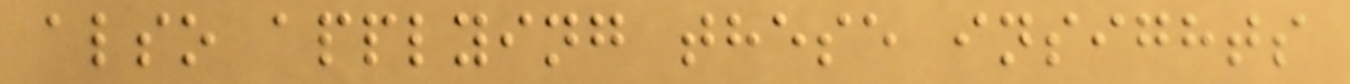also applying these insights
